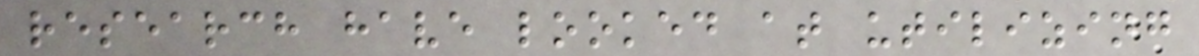research have looked at utilizing
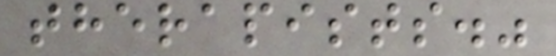therapists."
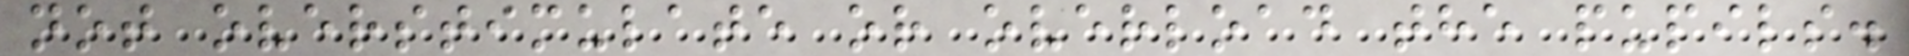not overstimulate or overload the pupils.
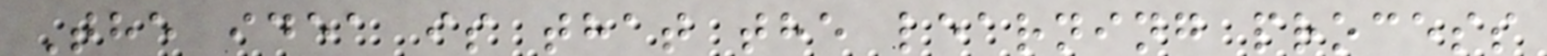The idea is that the learning process
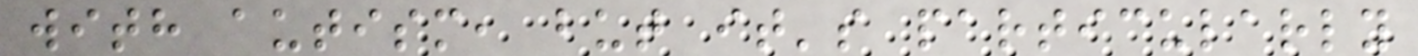with autism, but it's particularly
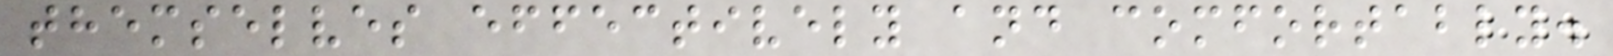themselves effectively and comfortably.
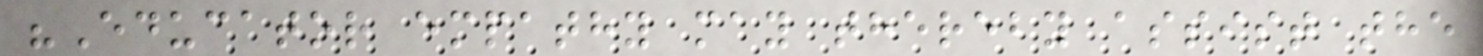"Educator empathy may thereby assist the
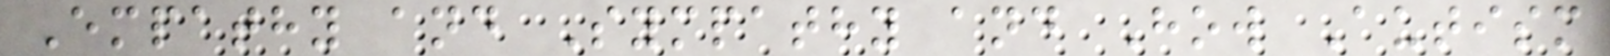Empathy and Sympathy and How Autism
